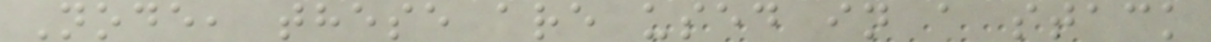Node, these are used in a stack
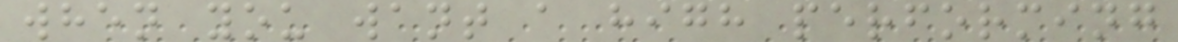when you want a high performing
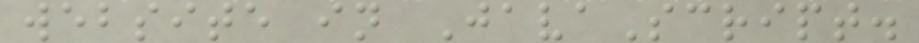website in JavaScript.
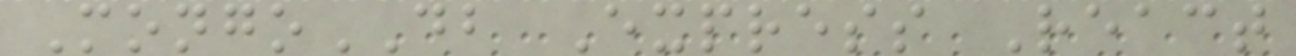MongoDB Express React
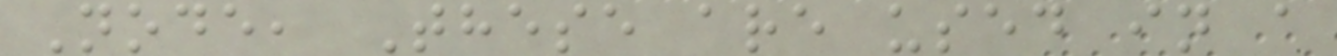Node, These are used in a
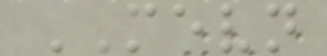MEVN
